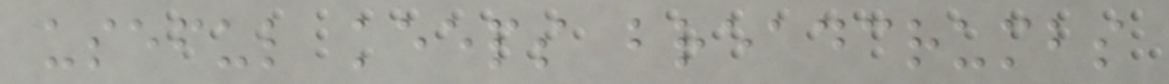useful keeps breadcrumbs
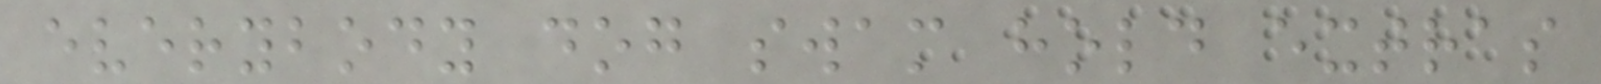everybody dog swam hold extras
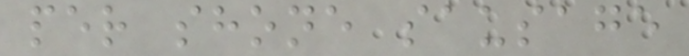per shone sausage
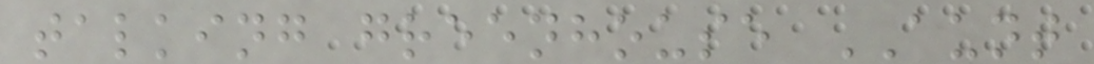talking greenhouse AUNT
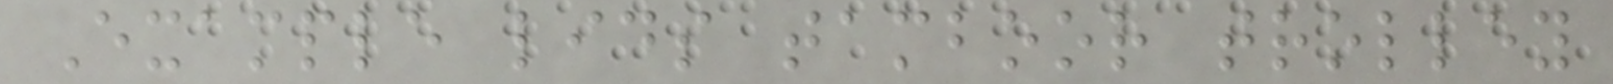Example lids tamboor trolley
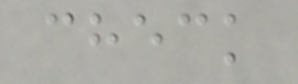check
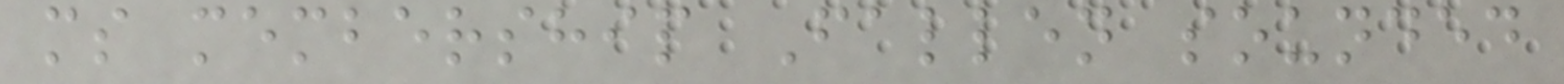ms membership Fallen sounded
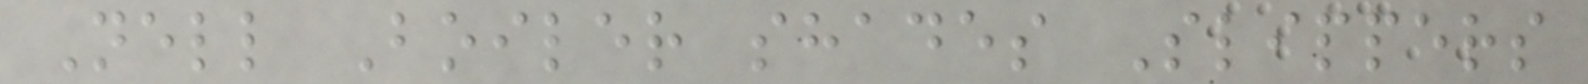Nell Boiler shades Slippers
